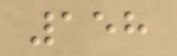158
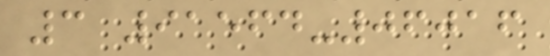3 91564-06016
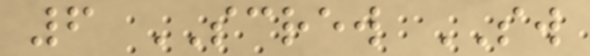6 SCREW SW
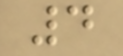4
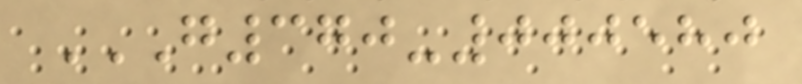G370-000580
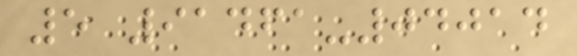5 91461-04014
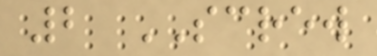2 SCREW
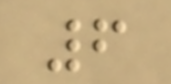6
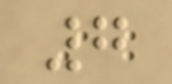7
